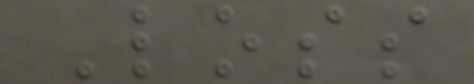Loss
